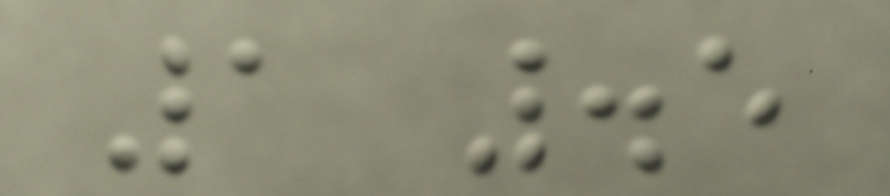1 .5
